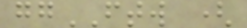ggFTW (
